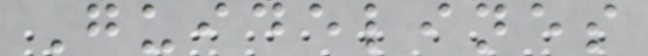Guidelines
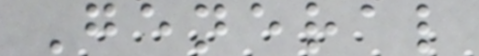General
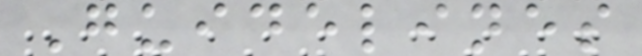Guidelines
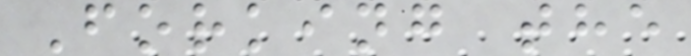Forking the
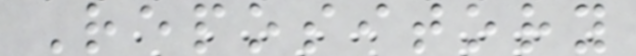Repository
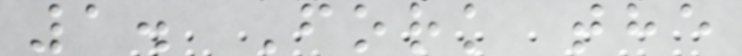1. Fork the
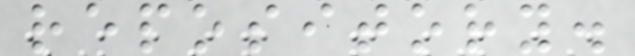repository.
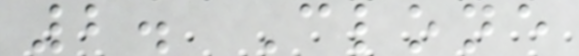2. Clone
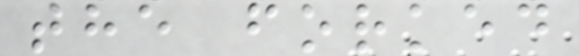the forked
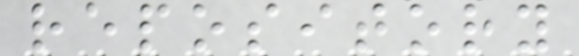repository
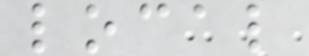local
